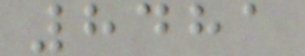8481
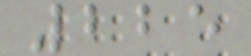225
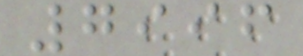7996
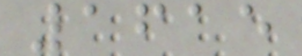1615
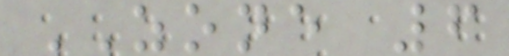ZONE 6
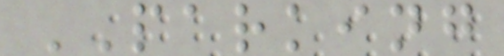PARKING
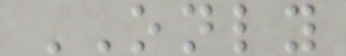ONLY
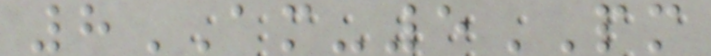8AM-5PM
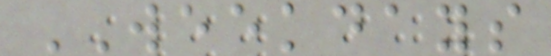WEEKDAYS
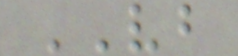VB
